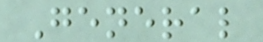General
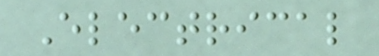Electrical
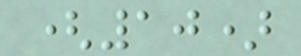(10)
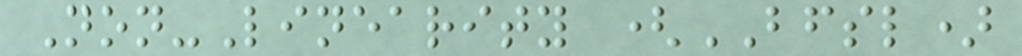Non-Linearity (BFSL)
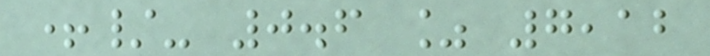+/- 0.6 % 7,12
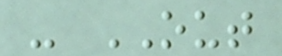- OUT
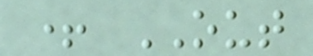+ OUT
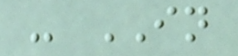- IN
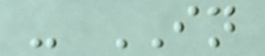- IN
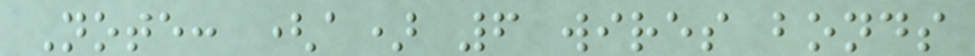Note: (a) 6 wires bonds
